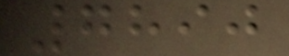7890
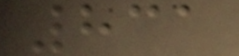831
